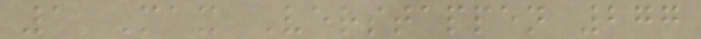1 Max Verstappen 277
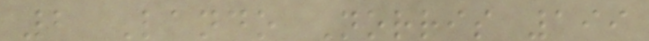2 Lando Norris 199
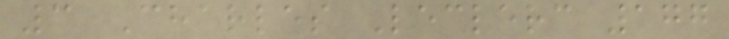3 Charles Leclerc 177
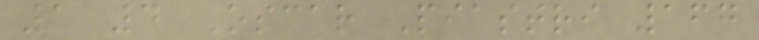1 4 Oscar Piastri 167
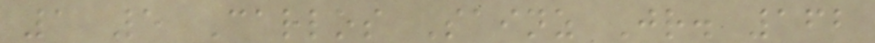1 5 Carlos Sainz Jr. 162
